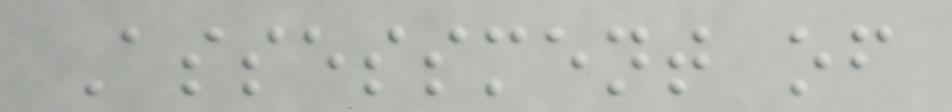Assessment of
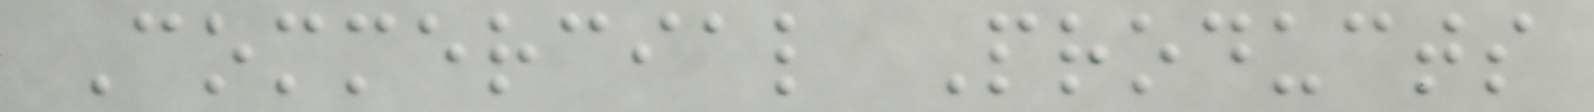Commercial Products
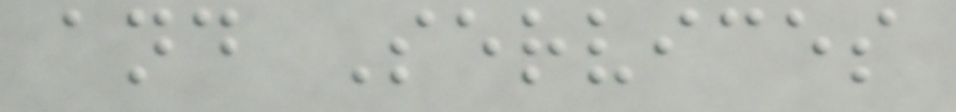and Services
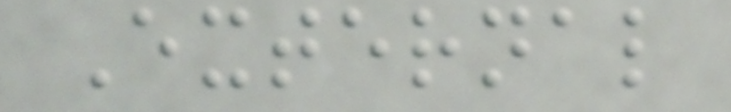External
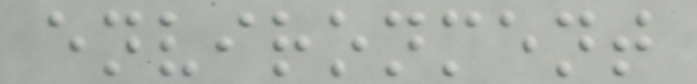environment
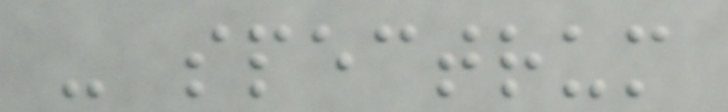- spectrum
